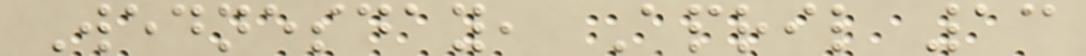Wednesday, April 13
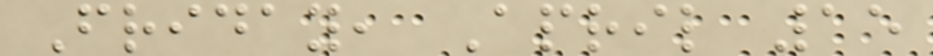Friday, April 15
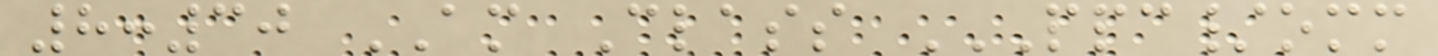8:30 AM Class PPC/OMM
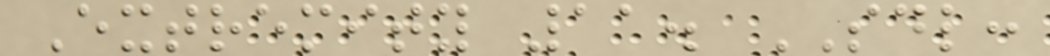Extremity 11. SDL:
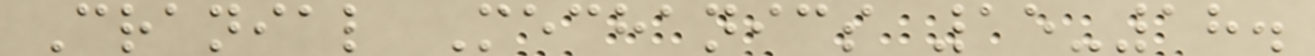Cranial Mechanics 15-18.
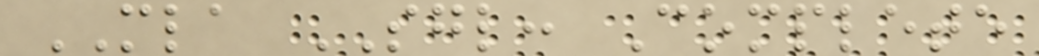MLA SGL: Complete
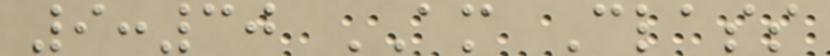9:30 AM Class
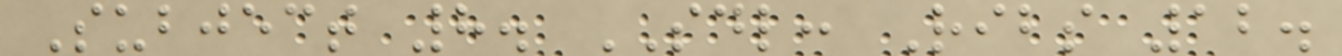Subject 8. SDL: Ribs 12.
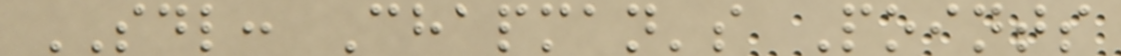SDL: Chapman's Points
